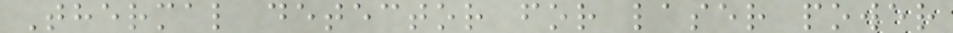Thermal detector for laser power
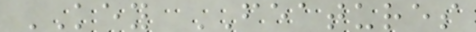KEY FEATURES
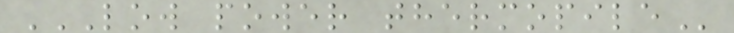LOW POWER THERMOPILE
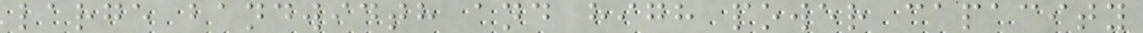large bandwidth and high power capacity
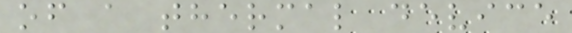of a thermal device
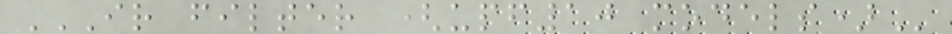IR FILTER (UPF10 MODELS)
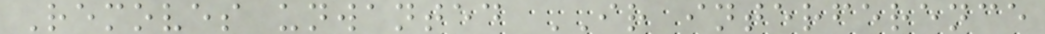Removes unwanted IR interference
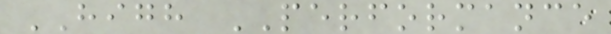HIGH PERFORMANCE
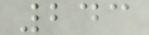243
